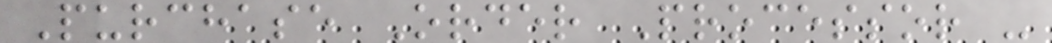Purchase Order Processor -
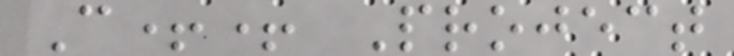C++ Project
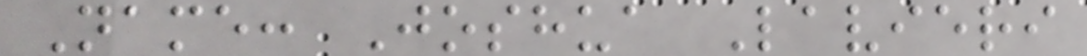Name: Joshua Lavieri
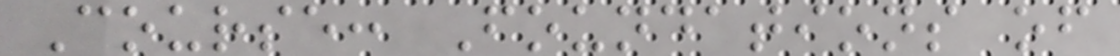Course: Foundations of
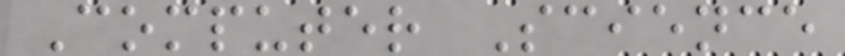Computer Science
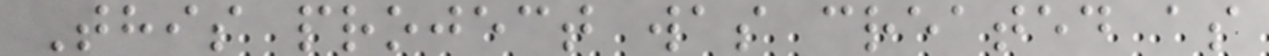This project was created as
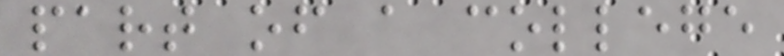part of a college
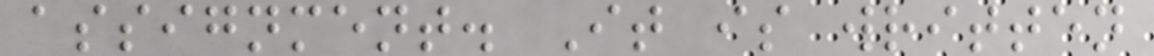assignment. It is written
